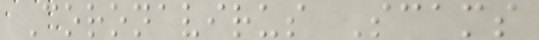Coronavirus Scams
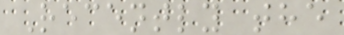Recently the
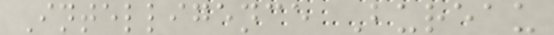Intelligence Bureau
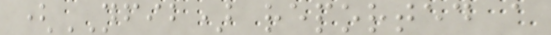(NFIB) reported a
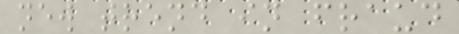new trend in fraud
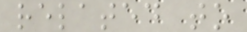related to
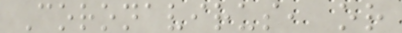Coronavirus, or
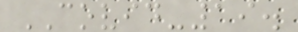COVID-19.
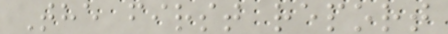The first report
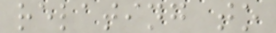relating to
